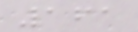161
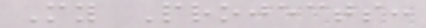My Projects:
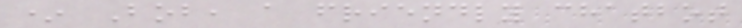* Bob, a friendly chatbot
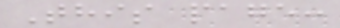This page:
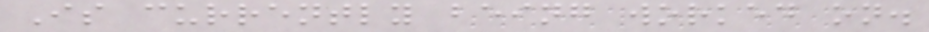Is currently being worked on.
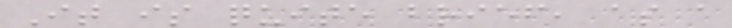It is quite brief, as a
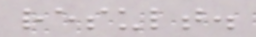result.
